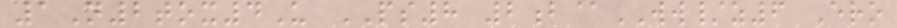1N2tox4U PS8 2b@WW/z6 Ero
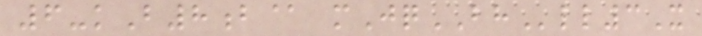6-kB8b@ mJqBHll3X
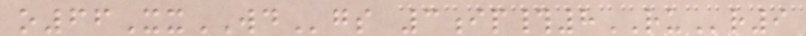o66XxWDgs 3ip#8RUr9
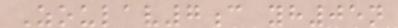Zoulav7c yh05n
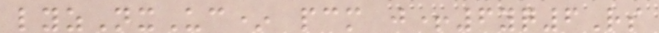lyzNxUc* pcm j+6yq6Rs
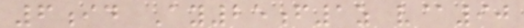6id Ay25f1z v@90
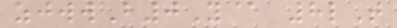zjwwB0Y@ 8lT
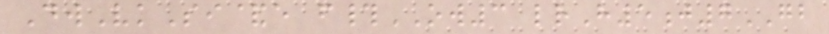DwVkSi&e f#OW3 lrH5j7GB
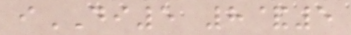iDI5 8&5
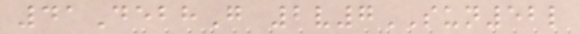41DebhG 2v7SUN52l
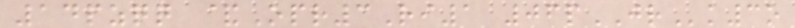14pzqq &Opr3Ri1 06pJRk3o
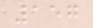157
